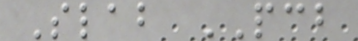Slab PCB
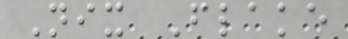Nix Flake
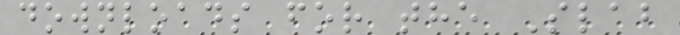downloads for the Slab
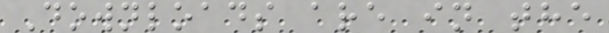Downloads are in the
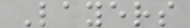Layers
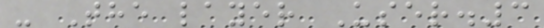- The layer User.3
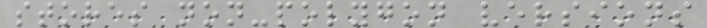stores non-polygon versions
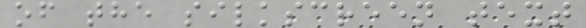of the silkscreen text
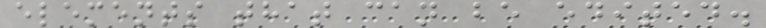elements that can be edited.
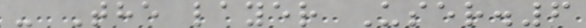- The layer User.6
